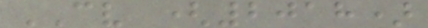CV (2018)
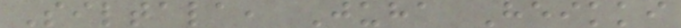Siltala, Juha Heikki
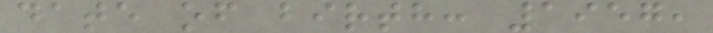date of birth: 1957,
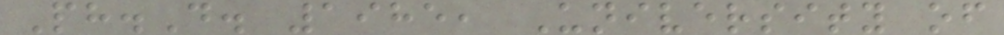Ph.D. 1985, University of
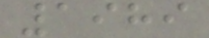1989
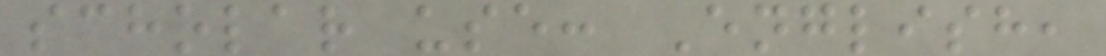scholar use: English,
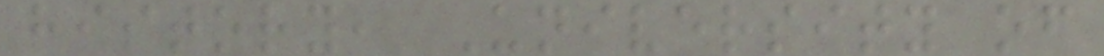history, University of
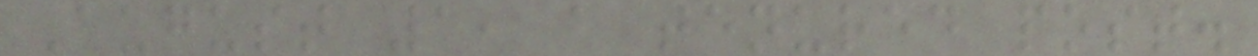August 1, a tenured post.
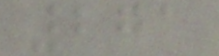271
